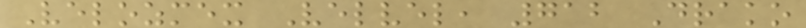Velozmex Velvel, 712 Drako
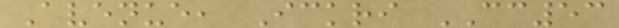Avenue, Ickri CC53
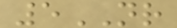5NR
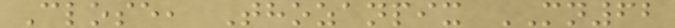Close, Thozanpix MN62
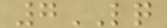7LQ
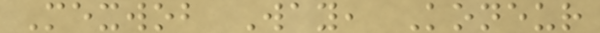Mexwob Way, Koneur
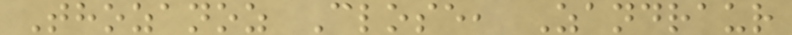Thozanoz Close, Zandraur
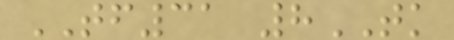TF31 8TK
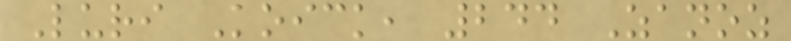Luri Koick, 244 Zanoz
